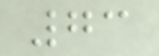73
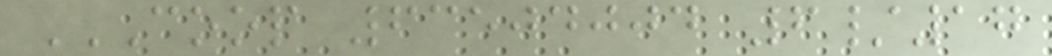COOP 63504004 6/17
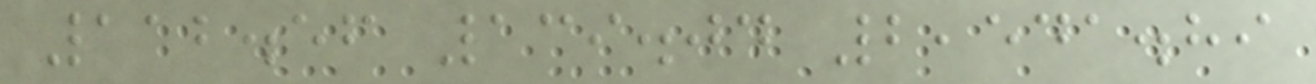112.56 139.04 2,541.89
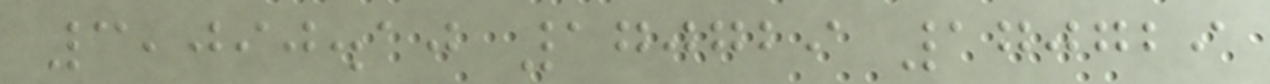3,090.10 170729 170729
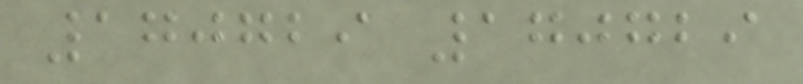170729 170729
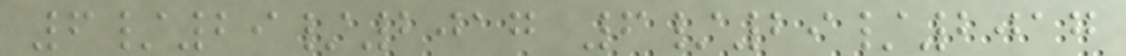6/29/2017 6/29/2017
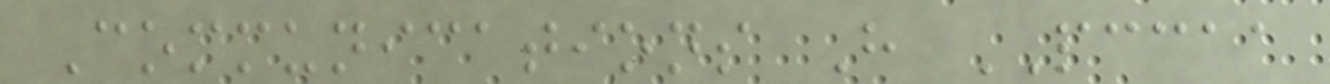Communications H PCCAA
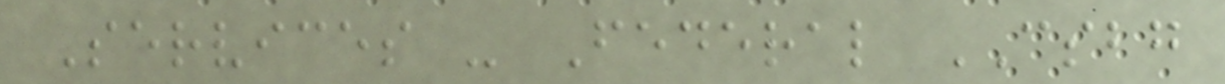Services - Federal CSBG
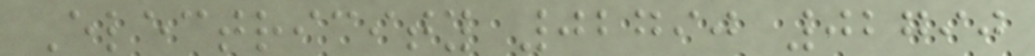Electricity 02790 02790
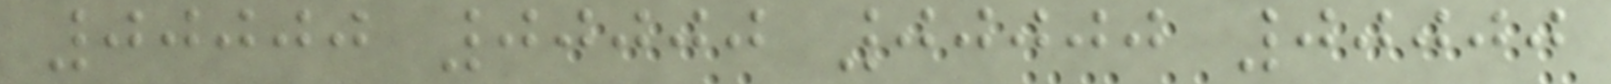00000 00000 00000 00000
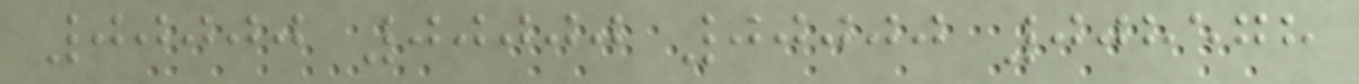00000 00000 00000 008578
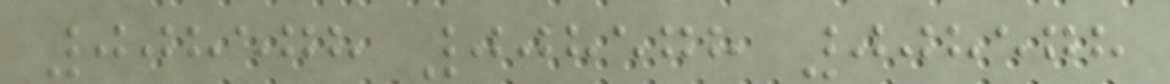008578 008578 008578
